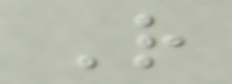R
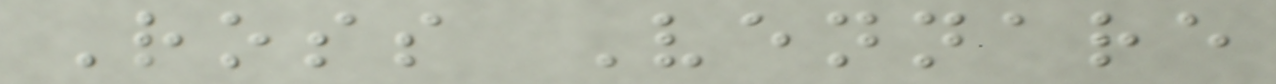Ross Vennare
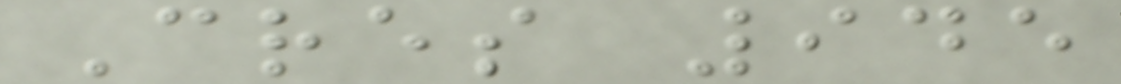Cres 945
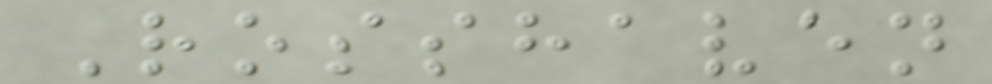Rosshaven
